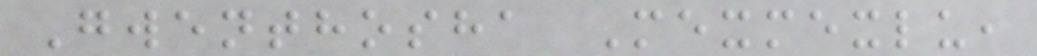Gwenthosha Mexmexlu,
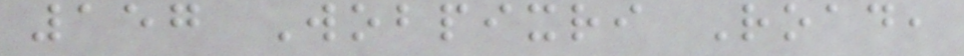157 Wobpixri Road,
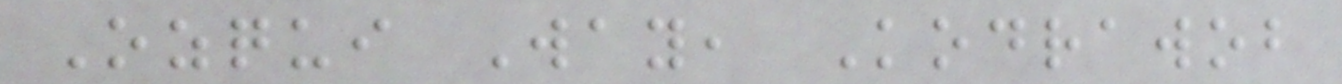Ozqui Way, Kodrawob
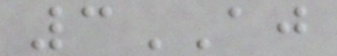3AJ
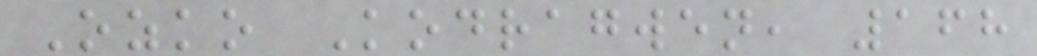Ozko Kodragwen, 168
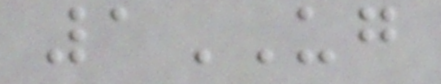1UG
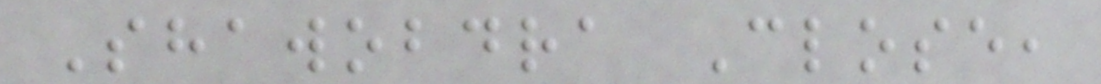Shawobdra Close,
